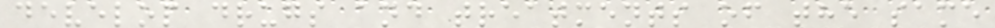develop drugs and treatments of the same
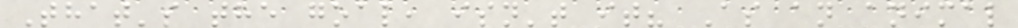That's the goal, isn't it? As an animal
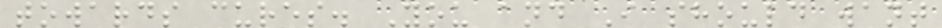towards cures. You and I should want
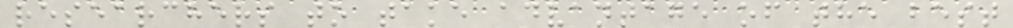researchers to take advantage of the best
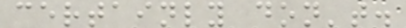certainly don't.
